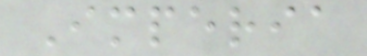Imperia
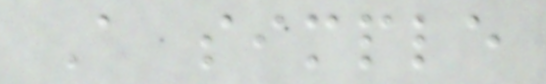A simple
